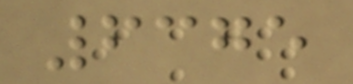6375
